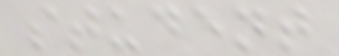student
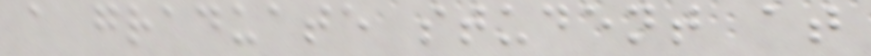a graduate student at
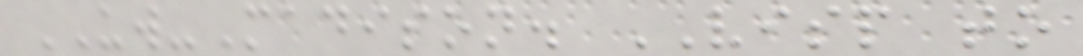UW-Madison. VISP to
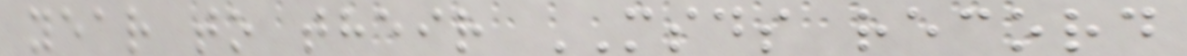year to their MSDS record
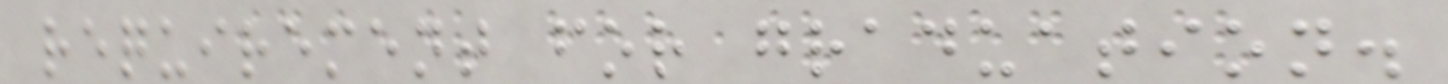requirement for graduation.
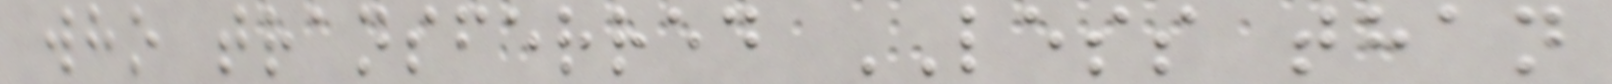who transferred LESS than
